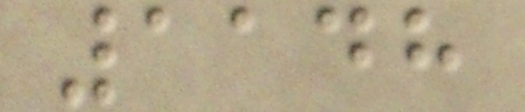1148
